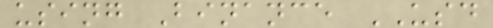using Binance USD
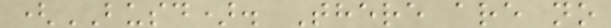(BUSD). There are no
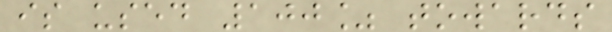is used 100% towards
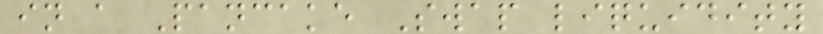in a Pancake Swap liquidity
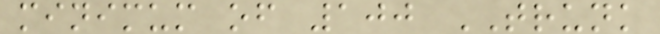minimum of 100 TRUNK
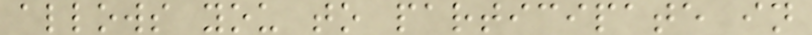allows you to participate in
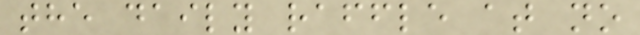the daily raffle at no
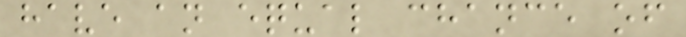have an equal chance of
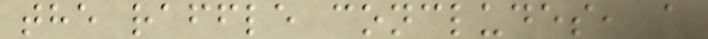the raffle concludes, a
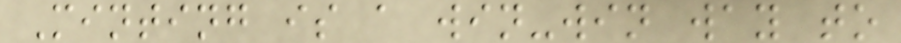Minting is a win-win way to
